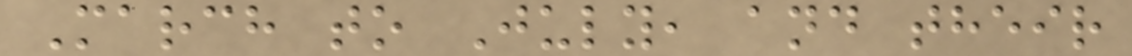March to July, and their
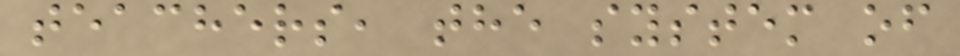teachers, the system of
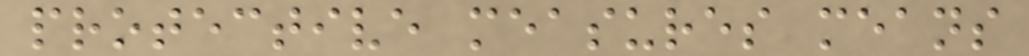protective measures means
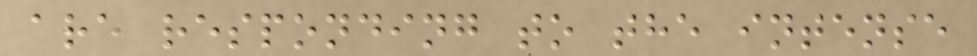are responding to the intense
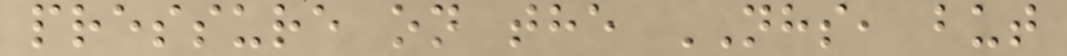pressure on the NHS, but
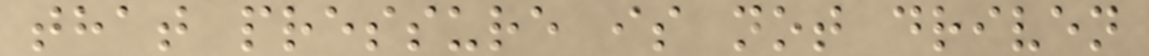that pressure is not driven
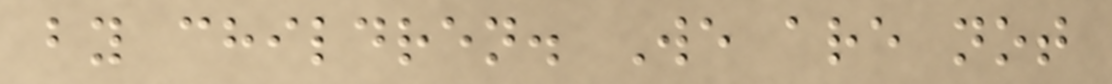by children. We are not
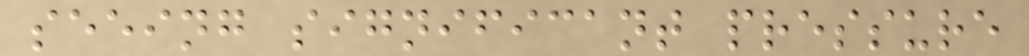seeing significant pressure
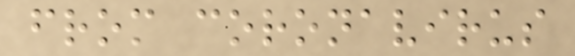from coronavirus
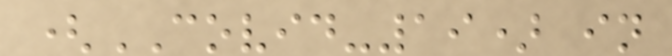(COVID-19) in
